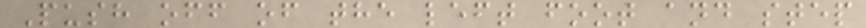Push off of the left foot and step
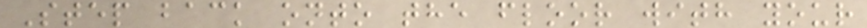Step back onto the floor with your
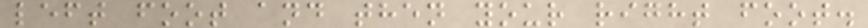left foot and then your right foot.
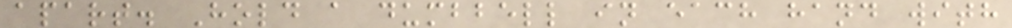apart. Hold a dumbbell in each hand with
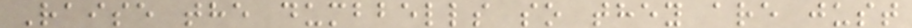Raise the dumbbells so they are just
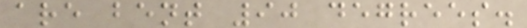are bent 90 degrees.
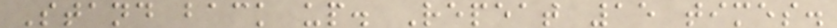Stand back up. Repeat 15 times.
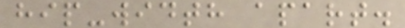hip-width apart.
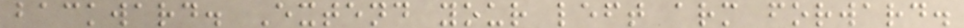backward. Extend your left arm forward.
